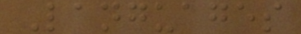Languages
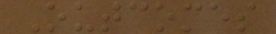Outcomes
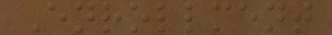Enrollment
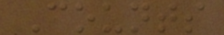Counts
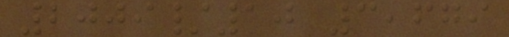2009/10 3,679
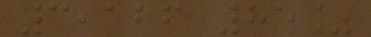3,126 85%
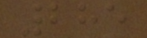285
